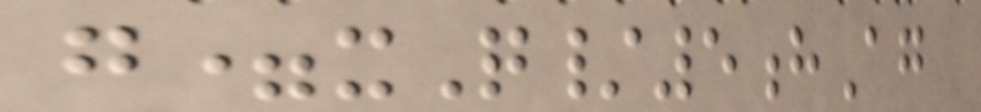g=xQ/5hAg
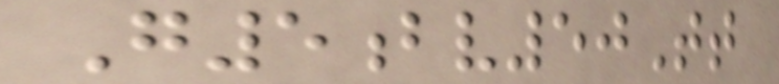G5bv50Tt
